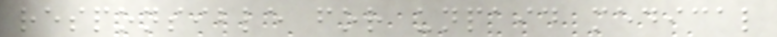responsible for unpaid medical
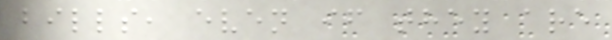bills, even if they are
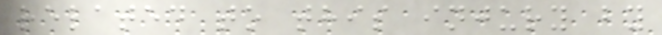related to this injury by
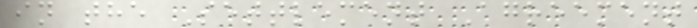in the Settlement Agreement
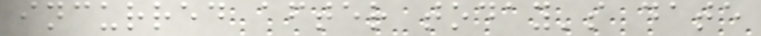incurred after today's date
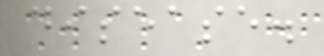disease.
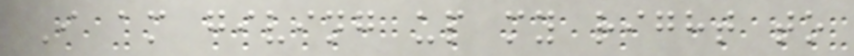I am giving up my right to
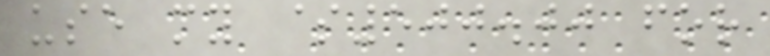use my $500.00 for
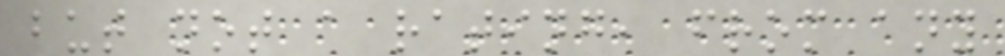but not a rating, from any
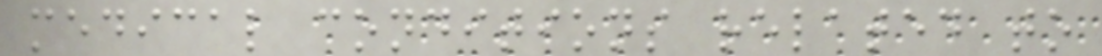medical conditions related to
